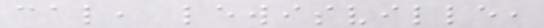cal, lewisville,
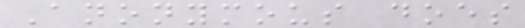Anonymous does
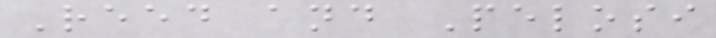Reed and Pelosi
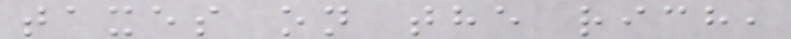taxes on the rich,
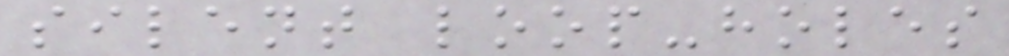silent loop-holes
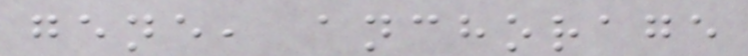gene, anchorage
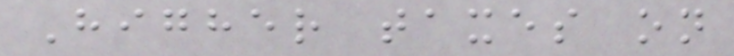Higher taxes on
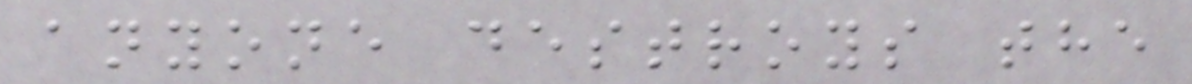anyone destroys the
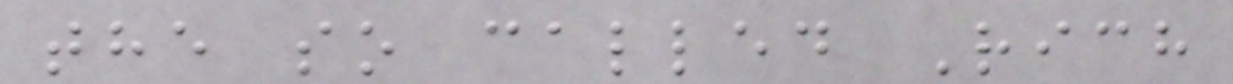the so called Rich
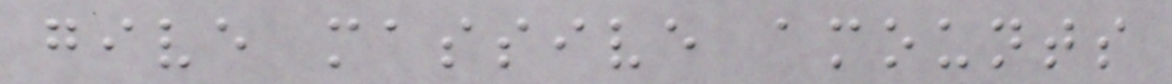give massive amounts
